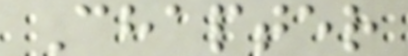Chapter
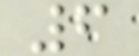6
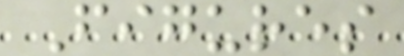Figures
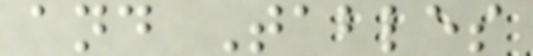and Tables
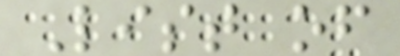List of
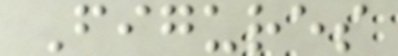Figures
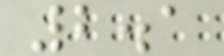2.1
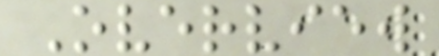Overview
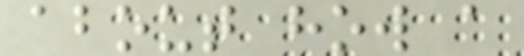about how a
